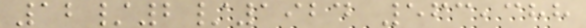12/2/1924 563,388
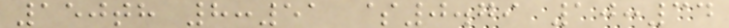150th 8:51 $0.79 10:34
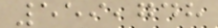559,748
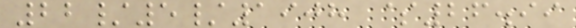22/5/1908 $26.99
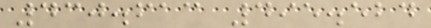430.613 495.524
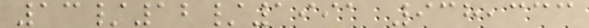13/12/1991 938,333
